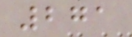271
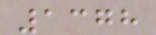1378
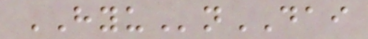HYUnDAI
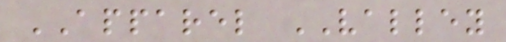APPAREL VALLEY
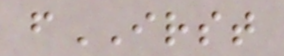fIRST
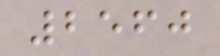2560
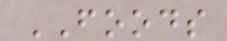FOODS
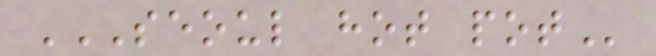SEOUL HOT POT
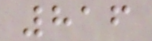816
